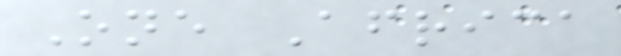One Africa
